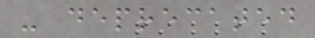- deprecated
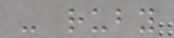- ruby
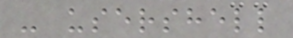- usershell
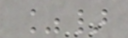%}
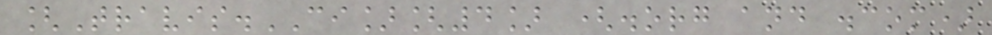[Travis.CI][4] (.org and .com)
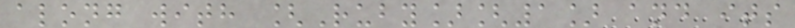along with [Ruby][1] and its
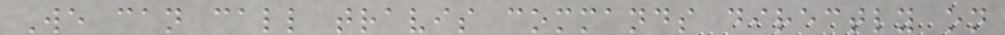We can call travis commands directly on
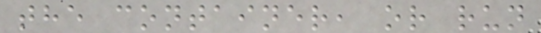the container, or run
